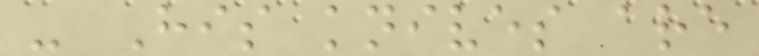- His knives are
